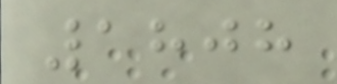1808
